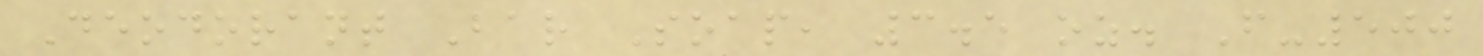Deodorant Bar Soap, 3.5 oz. F-500
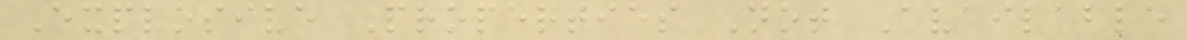Explosive Properties Not Available
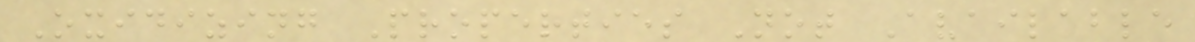Oxidizing Properties Not Available
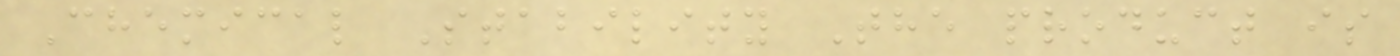Chemical Stability The product is
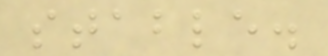stable.
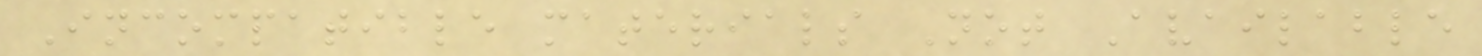Incompatible materials Not Available
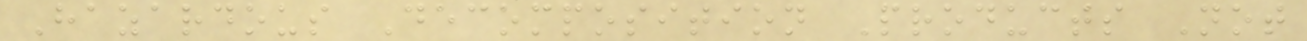Hazardous Decomposition Products Not
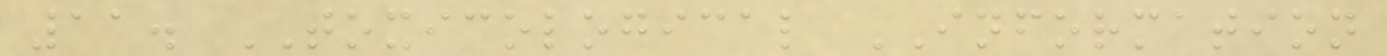11. TOXICOLOGICAL INFORMATION
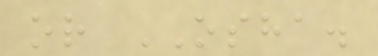or OSHA.
